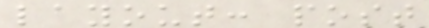layout: post
